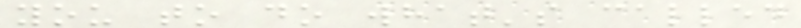you to do what's called
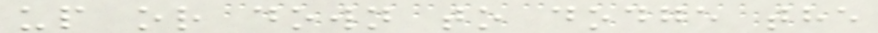up or down to dodge the
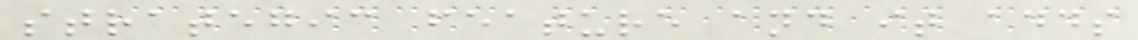strategic feature and it adds
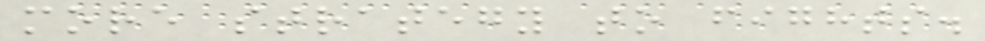more strategy to fights.
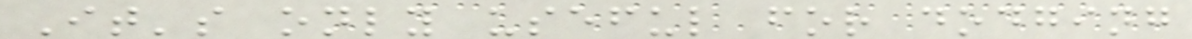It's only useful for dodging
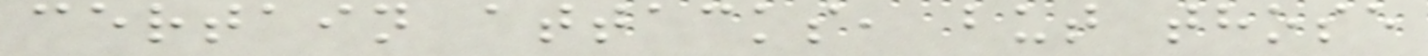certain attacks, but those
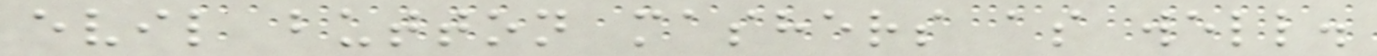evil button mashers as well.
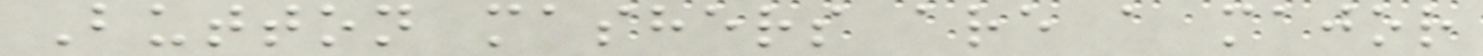Button mashers are a major
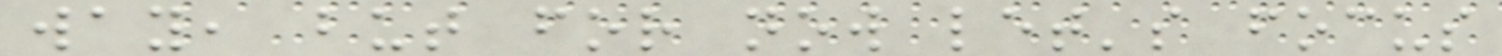way, but for now let's focus
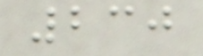230
